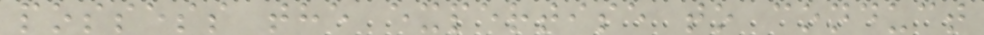possess the expertise to conduct
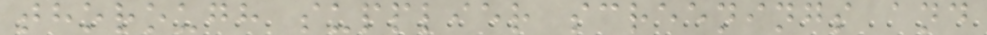thorough supplier screenings and
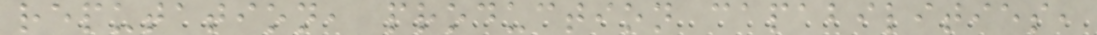reputation, production capabilities,
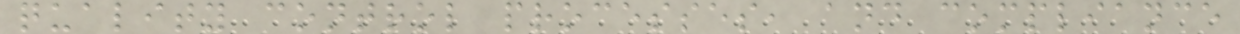quality control processes, and compliance
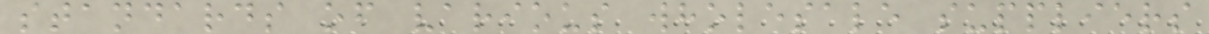standards of various wholesale suppliers
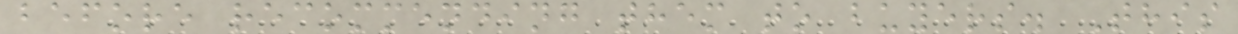before recommending them to buyers. This
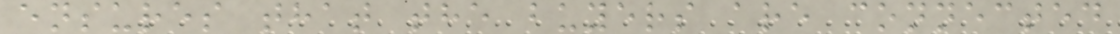ensures that the buyers are connected
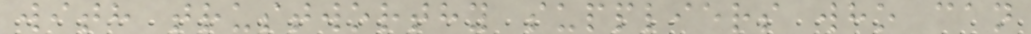with trustworthy suppliers who can
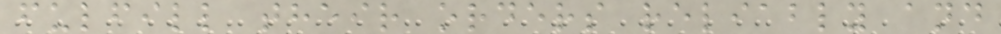fulfill their orders reliably and
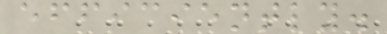efficiently.
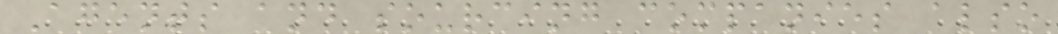Agents and sourcing companies also
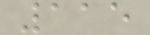115
